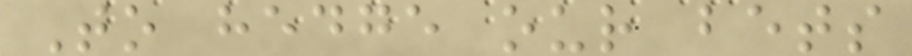To hedge our bets
